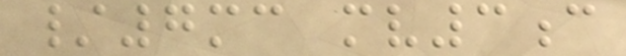/7mc mv3c
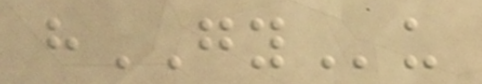hGYu
